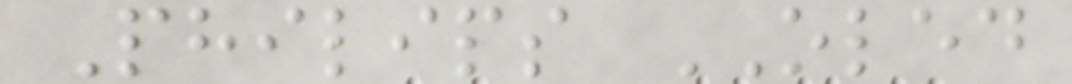Philips OLED
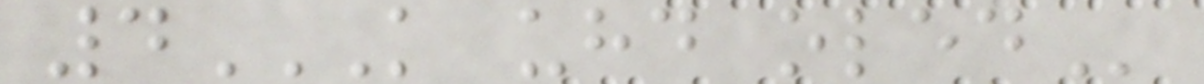4K UHD OLED
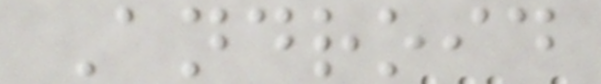Android
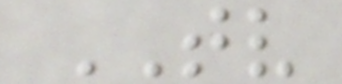TV
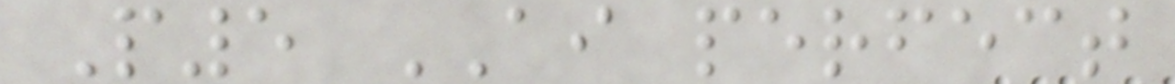P5 AI perfect
